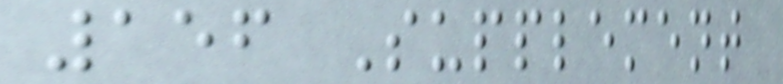156 Supplement
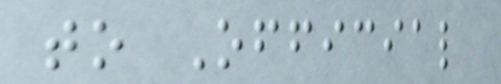to Official
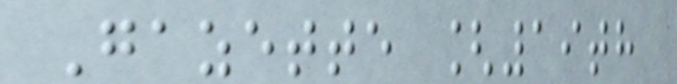Gazette [19th
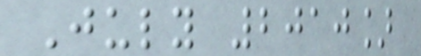July 2010]
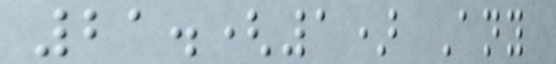21.(1) Any
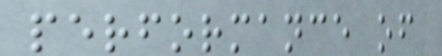performance of
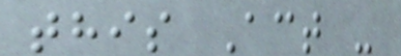this Act -
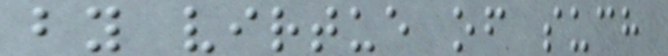by virtue of such
